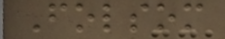Folsom
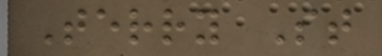Terry St
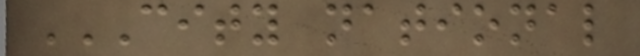CITY NATIONAL
